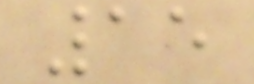15
